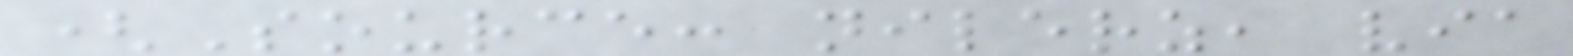(Source: nilerz, via
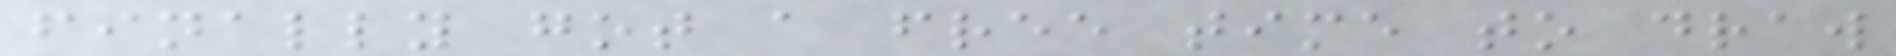finally got a free time to draw
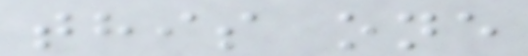this one
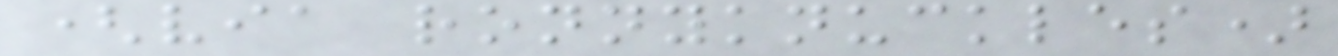(via ronnyknuckles)
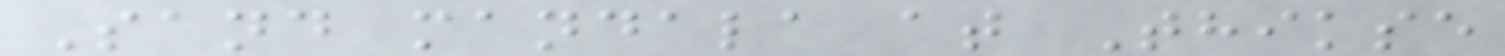Sand mandala at Thikse
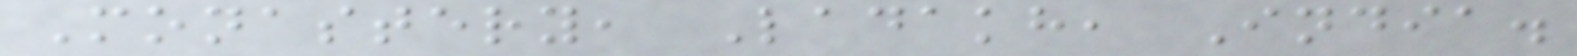Monastery, Ladakh, India.
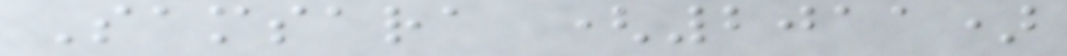Samsara (2011)
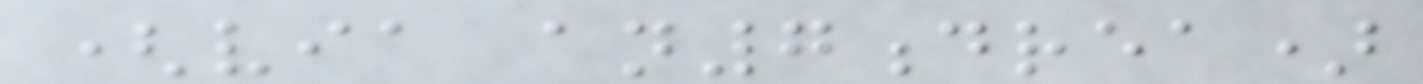(via an7drea)
